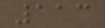113
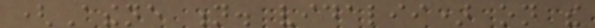(Athene n. vidalii) on the
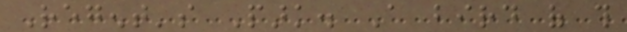Regent's Park. A bird of this
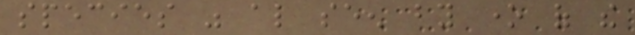species was also seen by one of the
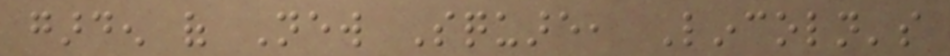garden of New Square, Lincoln's
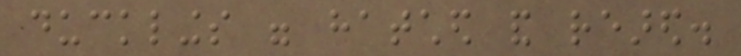ducklings were hatched and reared.
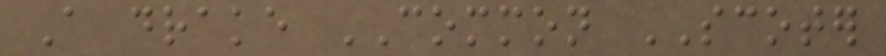A drake COMMON SCOTER
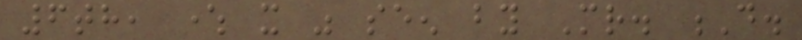6th, where it was seen by Mr. D.
